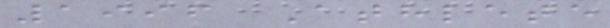1996 Athlete
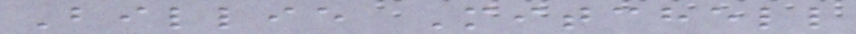Billie Mitchell
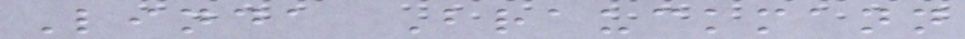Linda Brauckmann
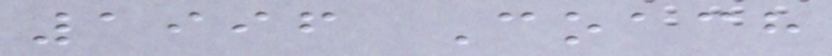1996 Coach
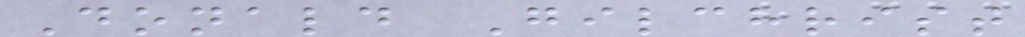Donald Gilchrist
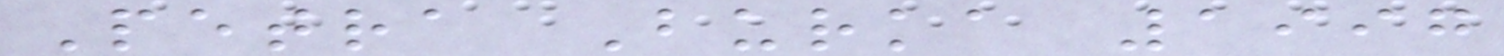Petra Burka 1997
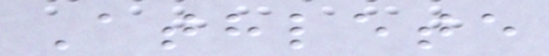Athlete
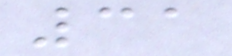31
